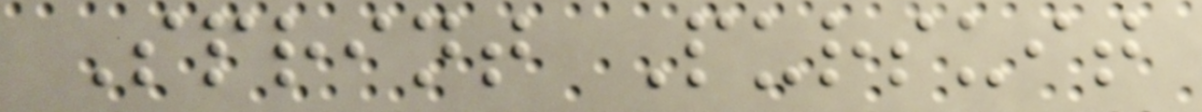Sprint Pursuit
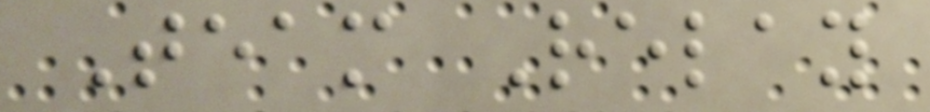Team Relay
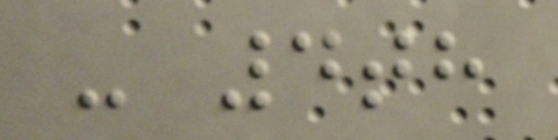- 4th
